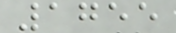1755
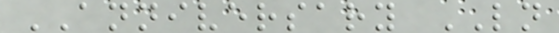ANNIVERSARY LN
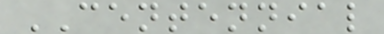CENTENNIAL
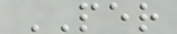PER
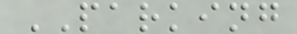PARKING
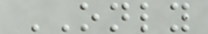ONLY
